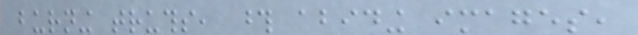burning truths, those abiding images,
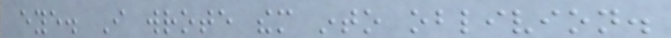eye. I wrote them into oblivion.
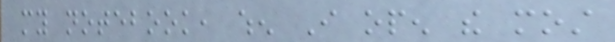my notebook, when I open the most
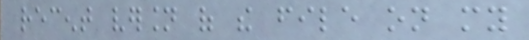recent version of the file on my
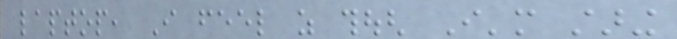laptop, I feel as though I'm staring
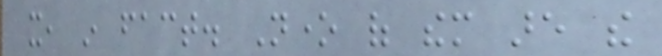it, in fact. None of them are the
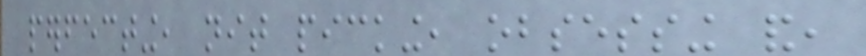perfecting, nit picking, obsessing and,
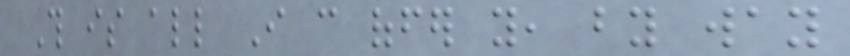This is all I can offer you, by way
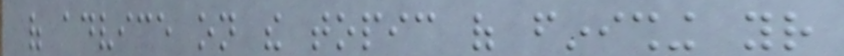of advice on the topic of finishing your
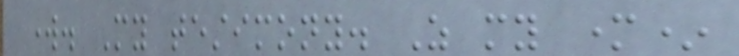work. My testimony. As my mother*
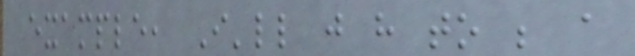example, I'll just have to be a
